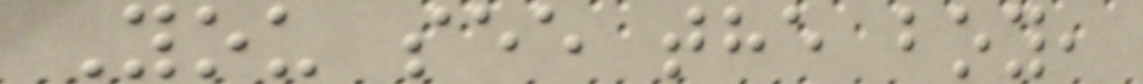You see the boy,
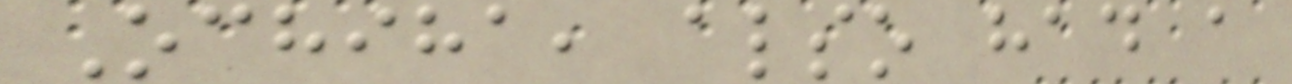Ochiha, also had a
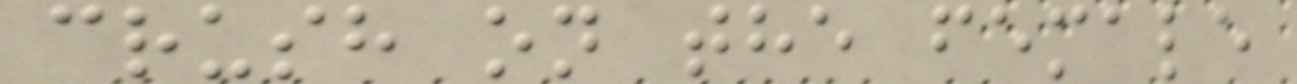crush on the female
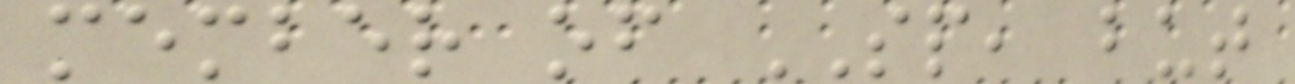member of SP, but
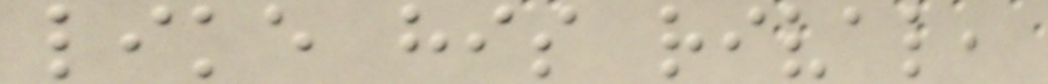like his rival,
